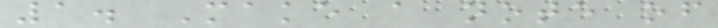1. Make a note of
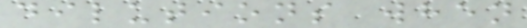dilutions when
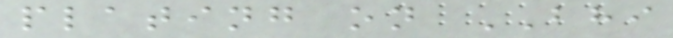plating on BHI
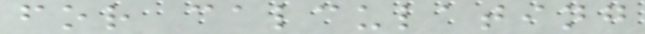for calculating
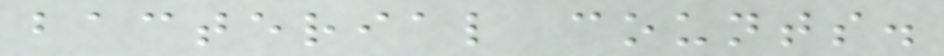bacterial counts.
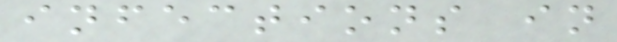infections in
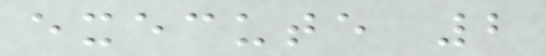execute 2
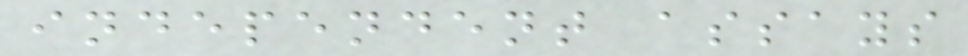independent assays
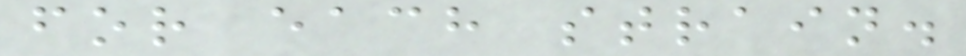for each strain.
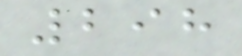298
